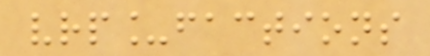vrp_factions
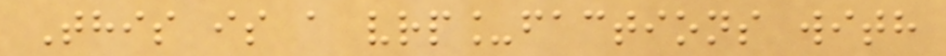This is a vrp_factions with
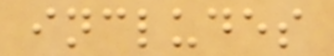includes
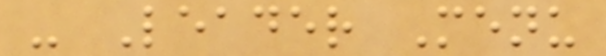- Leader Menu
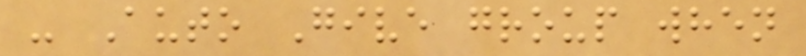- Auto Give group when
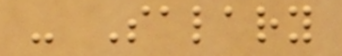- Salary
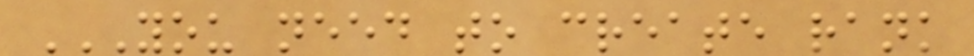YOU NEED TO CREATE RANK
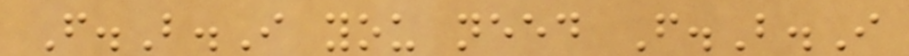F.B.I you need F.B.I
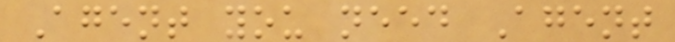Agent you need Agent
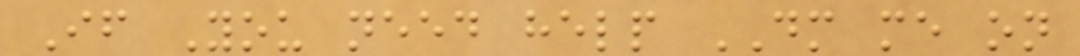If You need help DM me on
